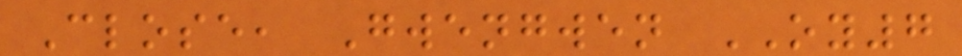Close, Gwengwen OY7
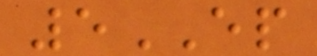5EP
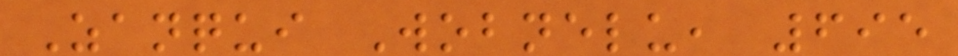Zanqui Wobnelu, 695
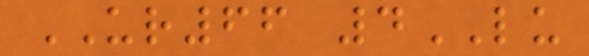UR66 4LU
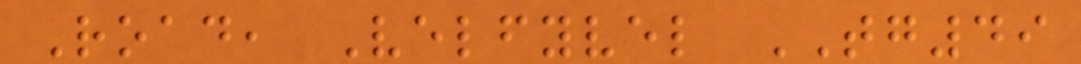Road, Velfyvel TG49
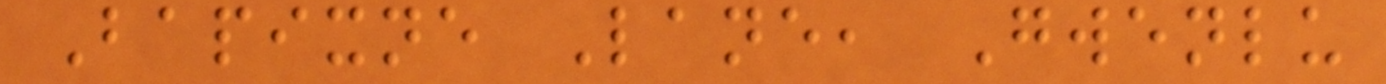Bapixne Lane, Gwenlu
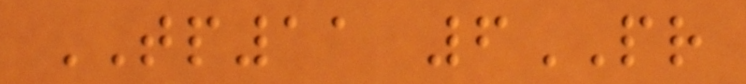TP11 6PR
